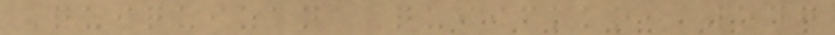Quiquizan Quiickko, 547
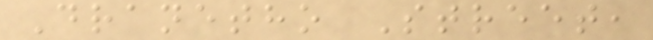Dranetho Street,
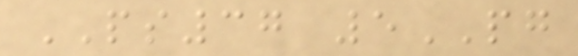PS37 5PG
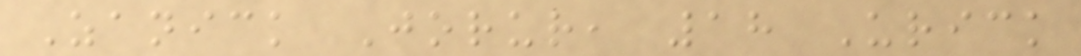Zanick Jorur, 18 Urick
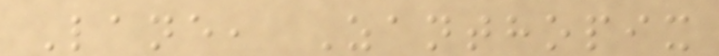Lane, Zanthopix
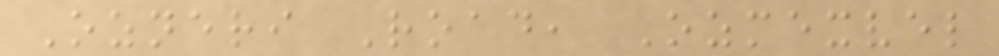Ozneri Road, Ozmexvel
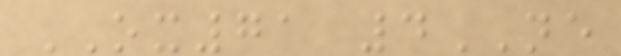OX71 4NE
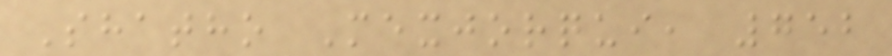Shatho Mexjorqui, 752
